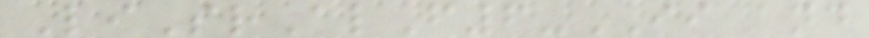LiSrAlF6-II and
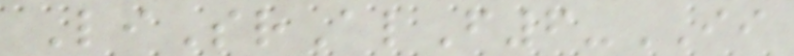LiSrAlF6-II
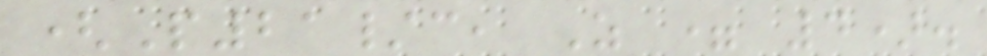(P21/c, Z = 4).
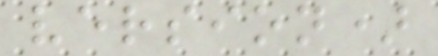version)
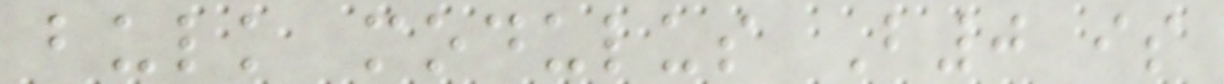bulk modulus B0 is
